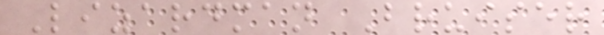Lizardman Bruiser
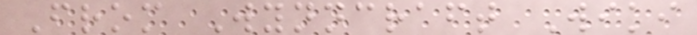From Wynncraft Wiki
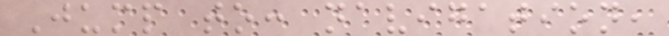Jump to: navigation,
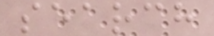search
